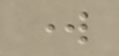work
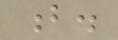b.
